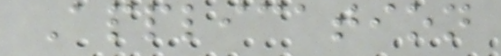Application
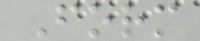Form
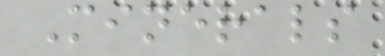Minerals
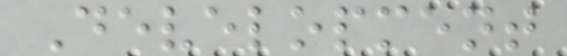Development
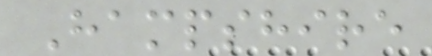Hampshire
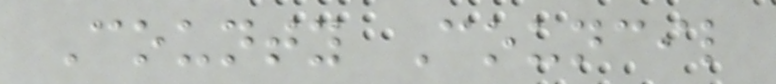County Council
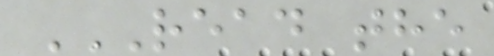READ THE
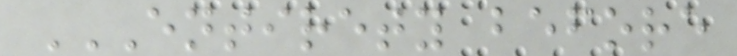ENTIRETY BEFORE
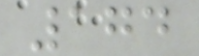174
